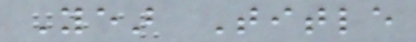Year Title
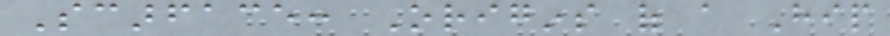Scarface: Origins of a Hip
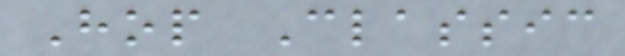Hop Classic
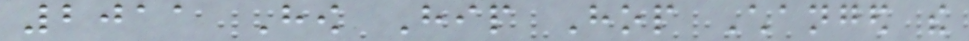2011 How Hip Hop Changed the
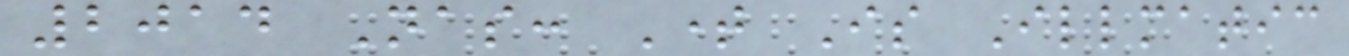2014 Nas: Time Is Illmatic
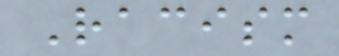Racism
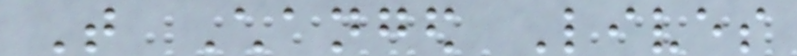That Changed Lives
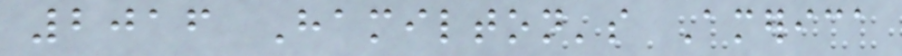2016 Hamilton's America
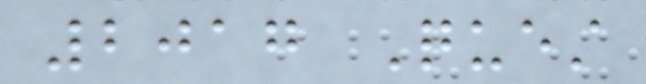2017 Quest
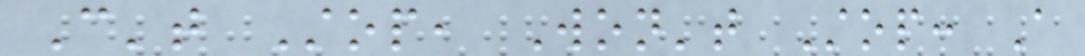Can't Stop, Won't Stop: A
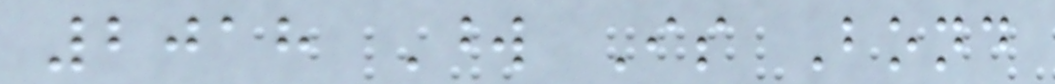2018 Word Is Bond
